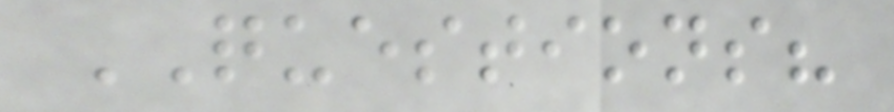QUESTIONS?
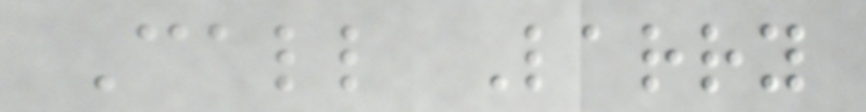Call Larry
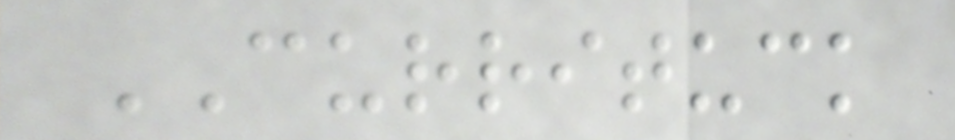CURRITUCK
